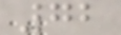72
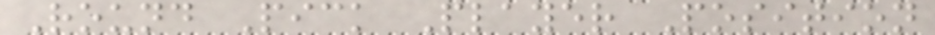Round Pick Player Position
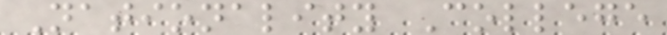Nationality College
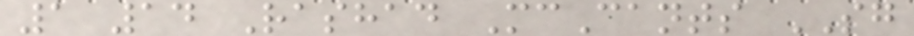1 14 Rashad McCants SG
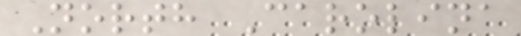North Carolina
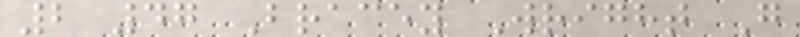2 47 Bracey Wright G
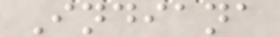Indiana
